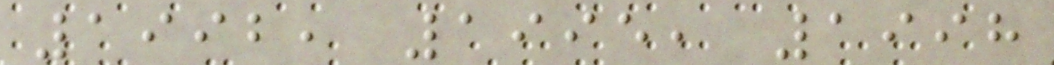1992, 1995, 1998
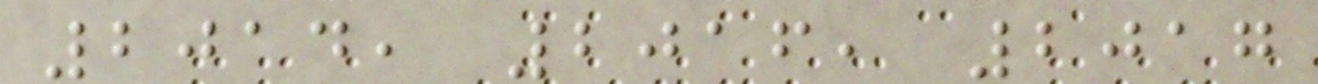2014, 2016, 2017
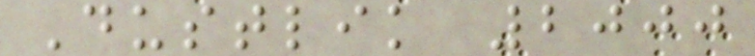Dustlik 2000
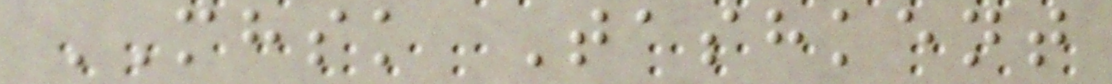MHSK Tashkent
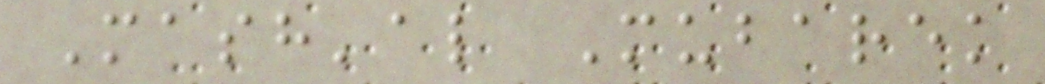Mash'al Mubarek
